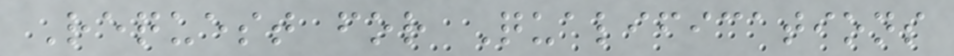Request for Qualifications
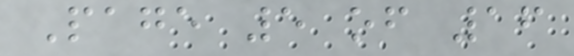Page 5 of 16
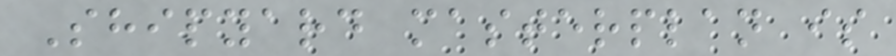Shipyard masterplan is
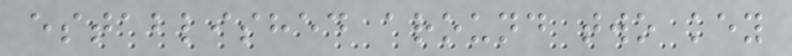established around two key
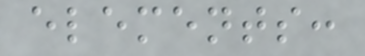elements:
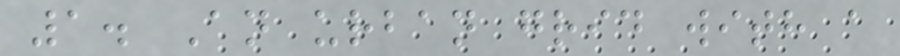1. An urban grid with a
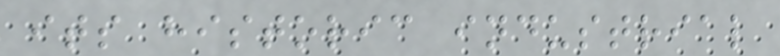its historic industrial
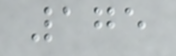175
